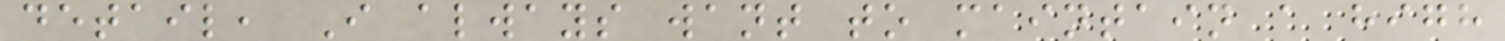detail, I always want to maintain a high
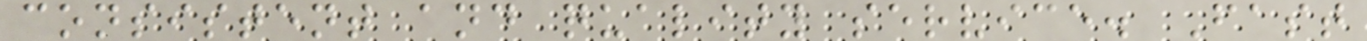consistent and quality service. Fast
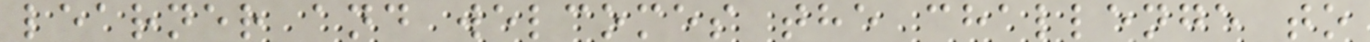learner and welcomes the challenge to
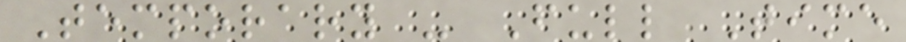Temporary - Full Time
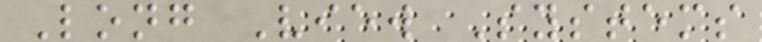Long View Systems
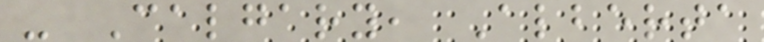- Calgary, Alberta
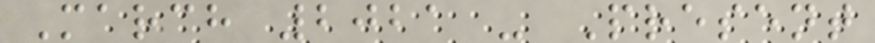March 2021 - Present
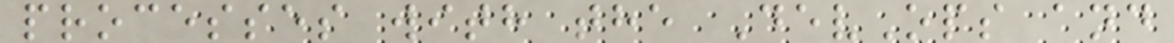processes with the DevOps and
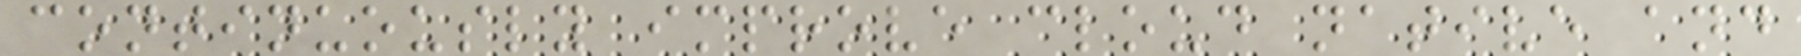continuously improve cloud native and
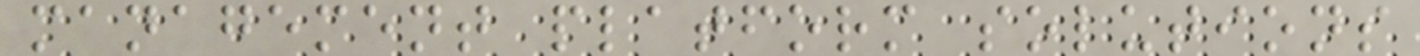management platform solutions
